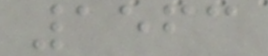1563
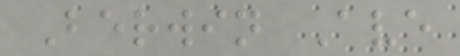Berwin Ave
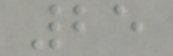25
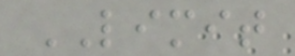LIMIT
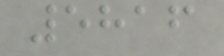5816
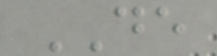DE
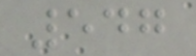547
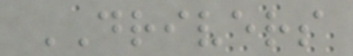DRIVERS
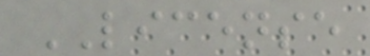LICENSE
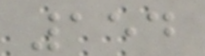154
